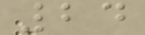24
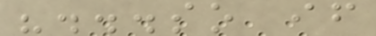"...so if
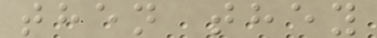then they
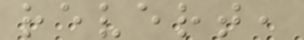revert,
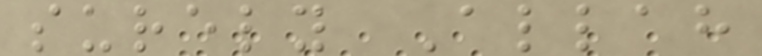surely Allah
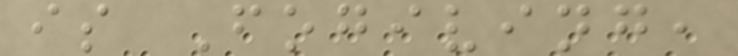is Fogiving,
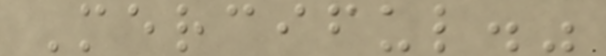Merciful."
